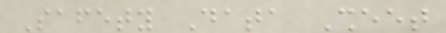Safety Data Sheet
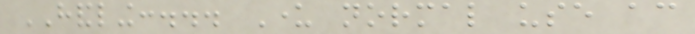HANDLING:... Under normal use according
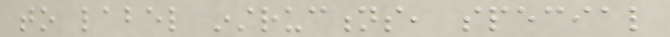to label instructions, special
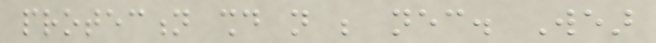protection should not be necessary. Wear
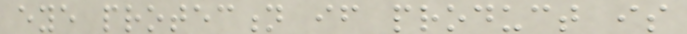eye protection if product is
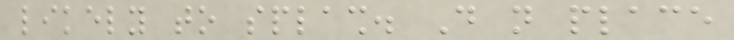likely to splash. Do not place
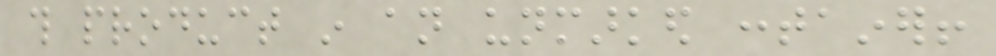this product in an unmarked container!
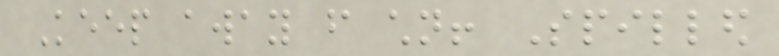Keep away from children! Spilled
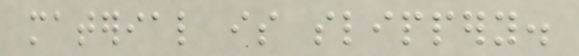material is slippery.
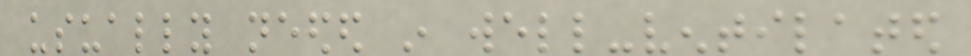usually needed in well-ventilated
